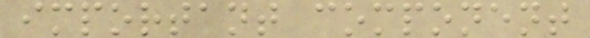important component
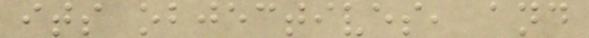its objectives, and
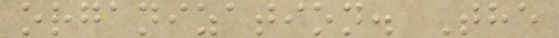organization. The
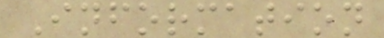Information
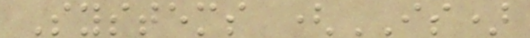Systems (IS)
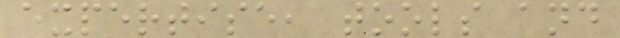expertise, tools and
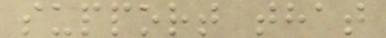support that
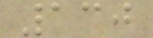130
